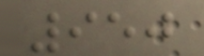950
